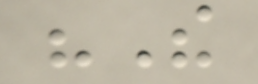"The
